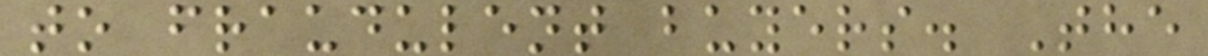to fraudulent buyers. The
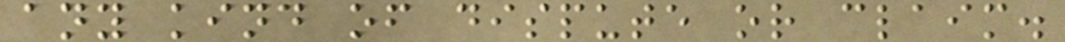any kind of dispute or claim.
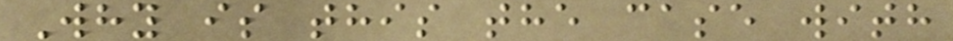Why is this the case with
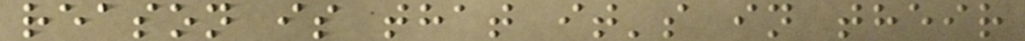reason is that it's in their
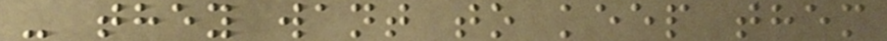- they want to keep them
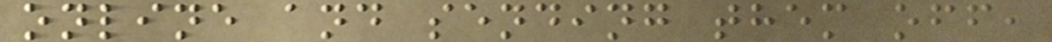online and sending them off,
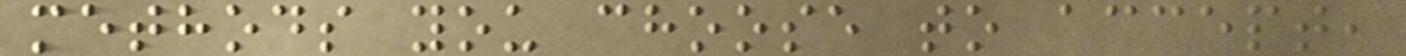methods you choose to accept,
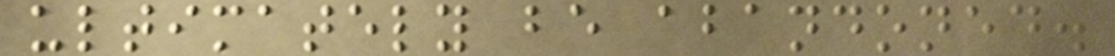ultimately be abandoned.
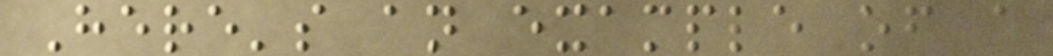Here's an example of a
